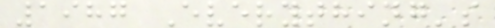1987 Everything's
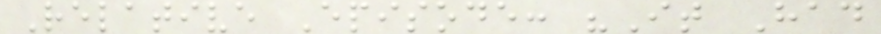Relative Episode: "It Had
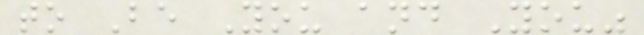to Be You and You"
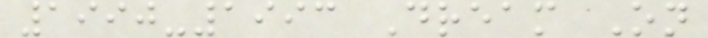1990-1993 Dream On
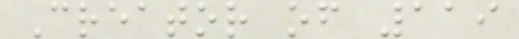Creator of 119
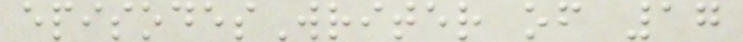episodesWriter of 17
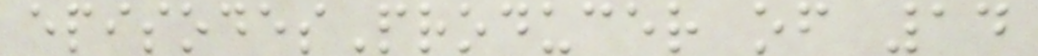episodesProducer of 14
